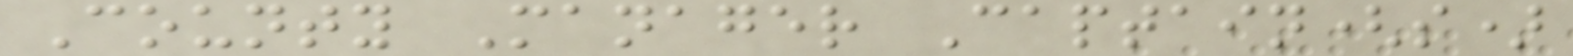County Manager Captain(s)
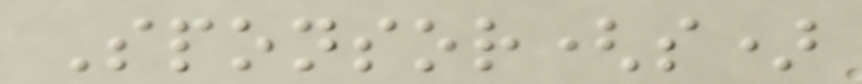Sponsor(s)
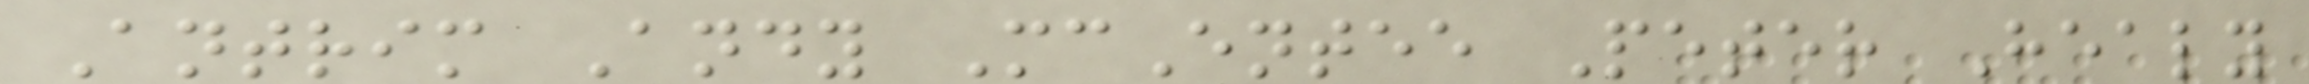Antrim Andy McEntee Peter Healy
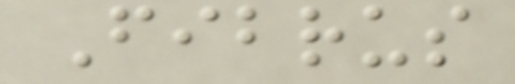Fibrus
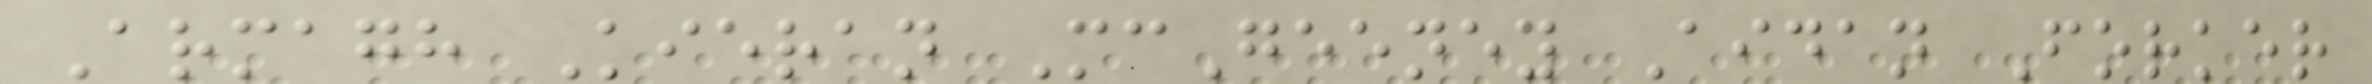Armagh Kieran McGeeney Aidan Forker
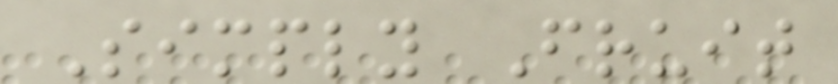Simply Fruit
